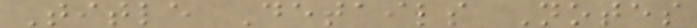Title Details Notes
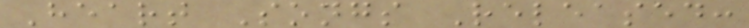Heart Songs Released:
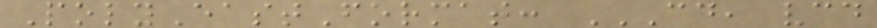PolyEastFormat: CD, VCD
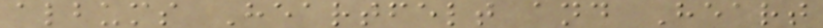albums Heartfelt and Heart
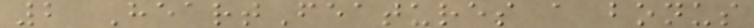2 HeartFeatures a bonus
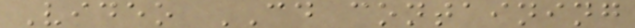Video CD containing
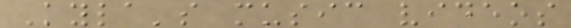Kyla's music videos
